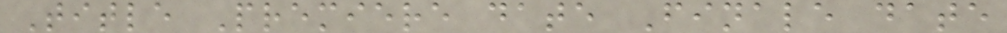Title Premiere date Finale date
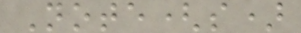Note(s)
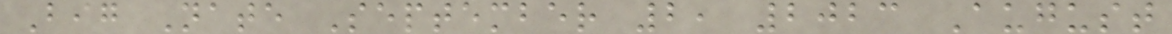Big Nate September 2, 2023 August
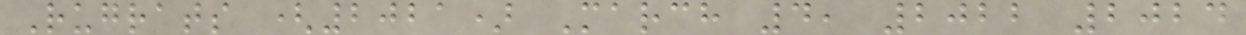Rugrats (2021) March 4, 2022 2024
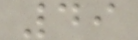49
